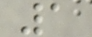1
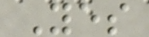Yes
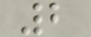2
